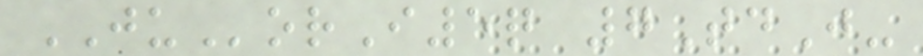JUorI5q 7TdJ-
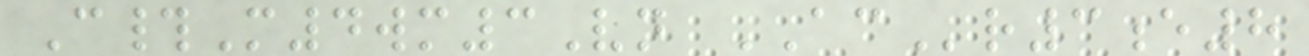C#M4wm3Vn ACr3e8
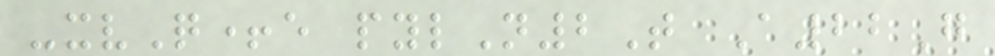-xvQ+e pylN2T A22G
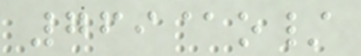769@o/
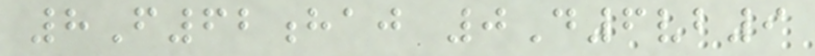8F62haj 0D6vb9
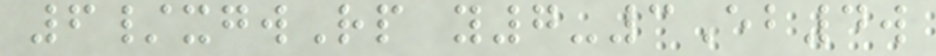6/xgwRp y7-3Eb4w
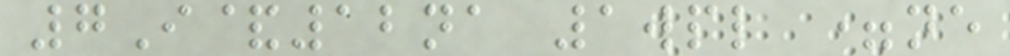7I&12na 1wpl =ne
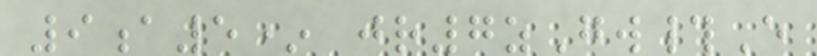9a5* jr7zGw#E
